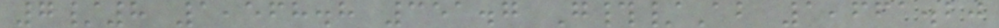7/8 1,568.8 351.7 G#/Ab 1,661.20
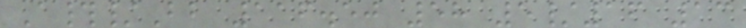A#/Bb 116.50 58 5/16 13
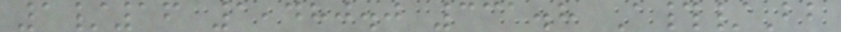1/16 1,480.0 331.8 A#/Bb
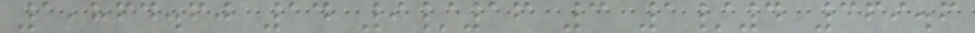1,864.60 14 9/16 3 1/4 369.6
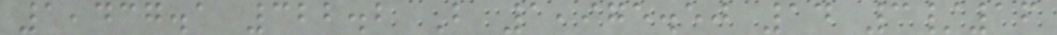1,437.1 322.2 B 1,975.50 14 3/16
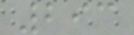293
